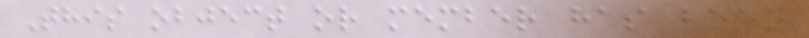This object or member has been
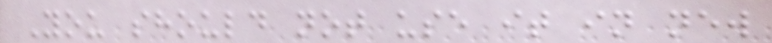You should not use it in new
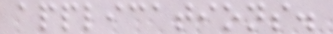applications.
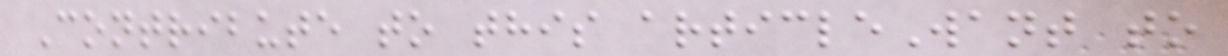Contribute to this articleWant to
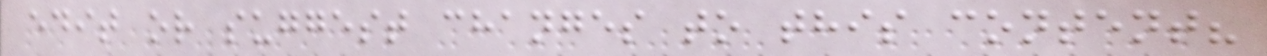edit or suggest changes to this content?
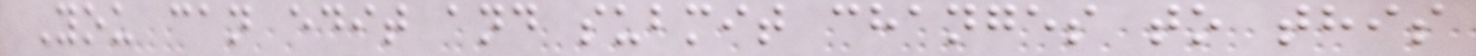You can edit and submit changes to this
